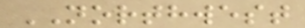NORTHWEST
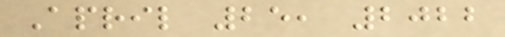April 25, 2022
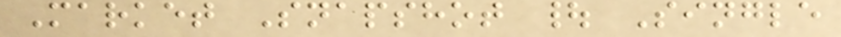Market Snapshot | Single
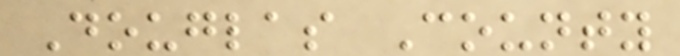Douglas County
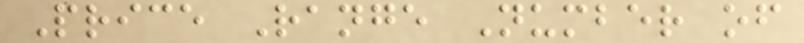Price Range Number of
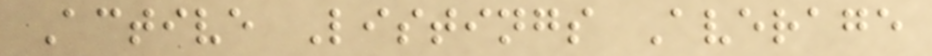Active Listings Average
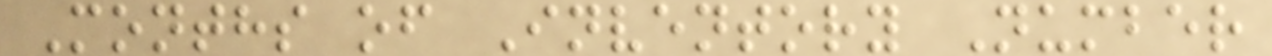Months of Inventory Number
